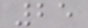25
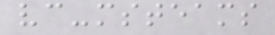vc-msteams
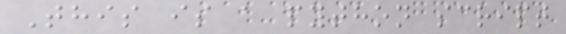This is a python script
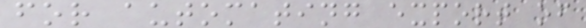for automating export of
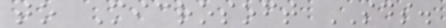to Microsoft SDS.
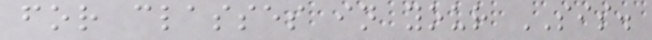for classes in your SIS.
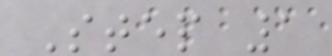Step 1
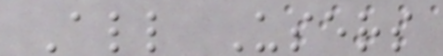All Users
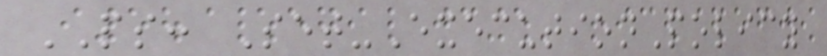PS: Set-ExecutionPolicy
